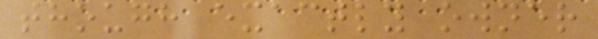though exactly owner
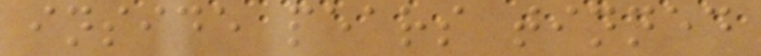inside pears tinned
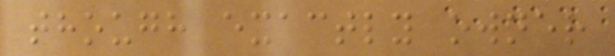though exactly owner
